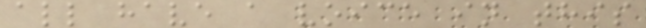all have a voice in this
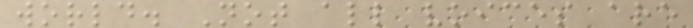world. Not all voices are
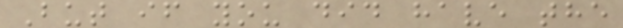But if you did have the
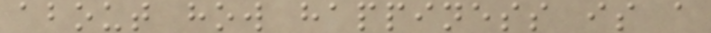about how happiness is a
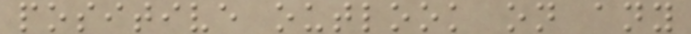positive outlook on any
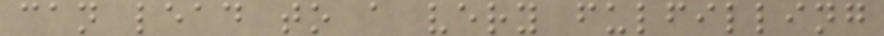can lead to a very fulfilling
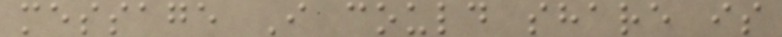message I could share is
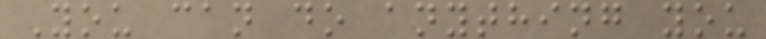You can do anything you
